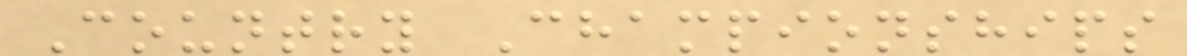Country Championships
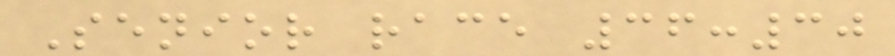Senior race 36:30
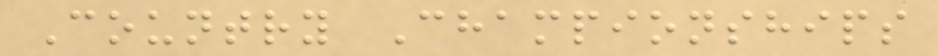Country Championships
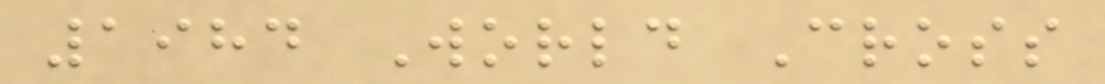1984 World Cross
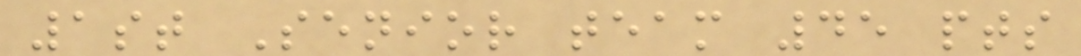1st Senior team 45 pts
